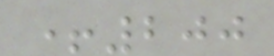+200
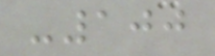-100
